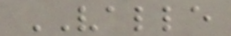VALLE
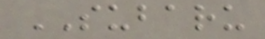SUBARU
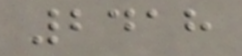2418
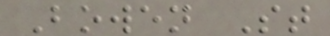Bowen St
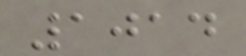1014
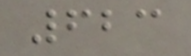623
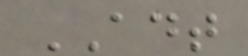ADT
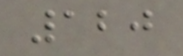120
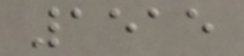1515
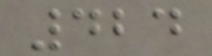424
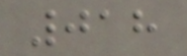018
